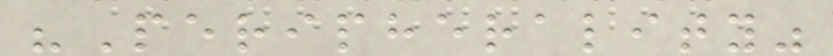"Peripherality"
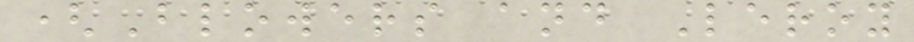(Blowers and Leroy
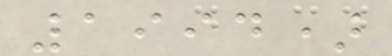1994)
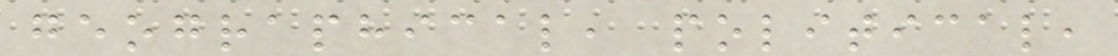geographical, political,
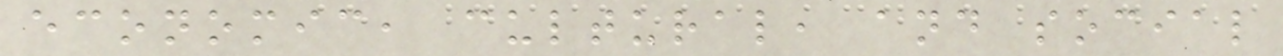economic, cultural, and social
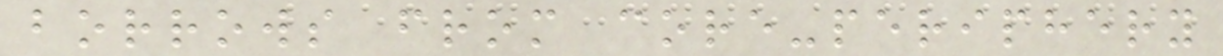borrows from core-periphery
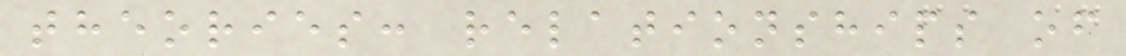theories: relationships of
